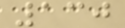130
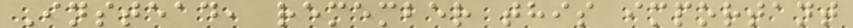Instead, remember this important
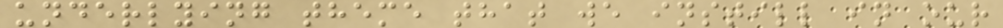underlying theme that we instill in our
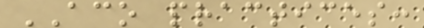ACO practices:
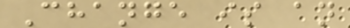Change is an
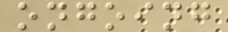ongoing
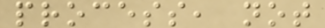process, not
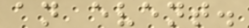an event.
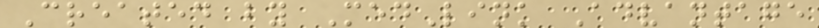Created by MedLink Advantage
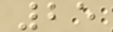25
